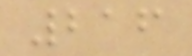216
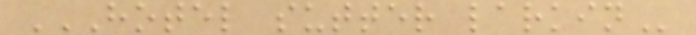HOTEL SUTTER LARKIN
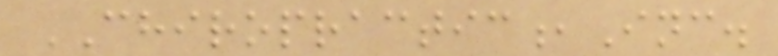CHIROPRACTIC,Inc.
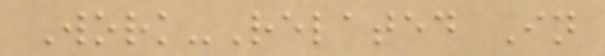Work-Related In
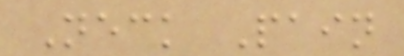Neck Pain
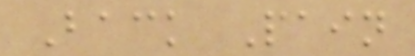Back Pain
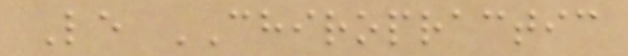Le CHIROPRACTIC
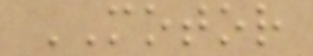MOTOR
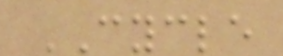CYCLE
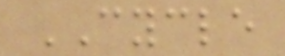CYCLE
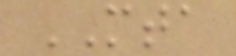MTA
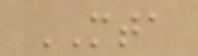MTA
